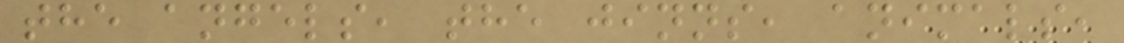the angels, the jinns, animals,
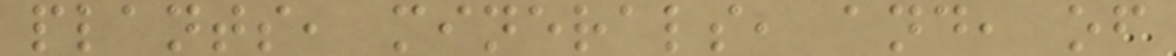plants, minerals, and, of
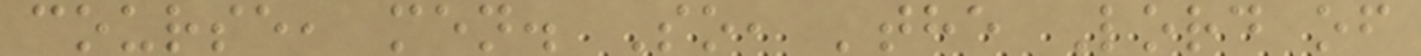course, men. So, 'the Lord of
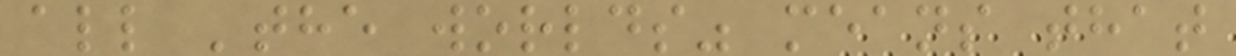all 'the worlds" means that
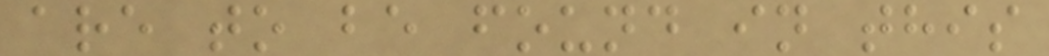are to be found in this
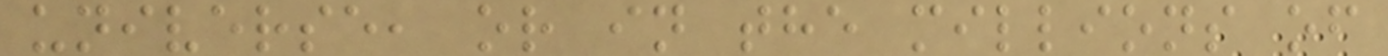universe, or in the millions of
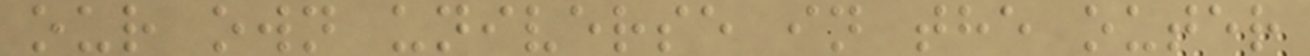our own universe in the outer
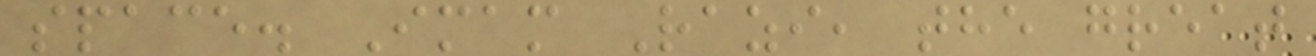space. Imam Razi, the great
